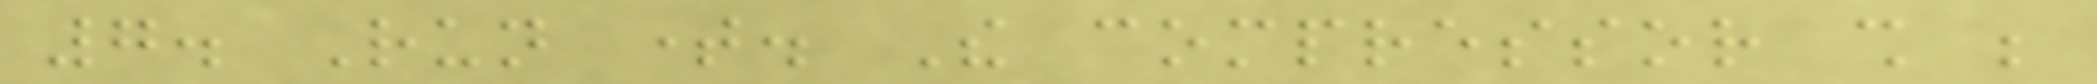7. Run time. The compressor shall be
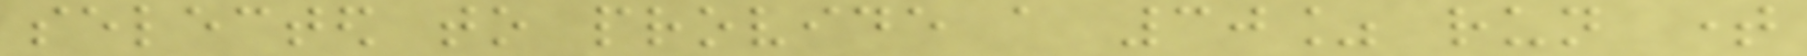selected to provide a 30% run time
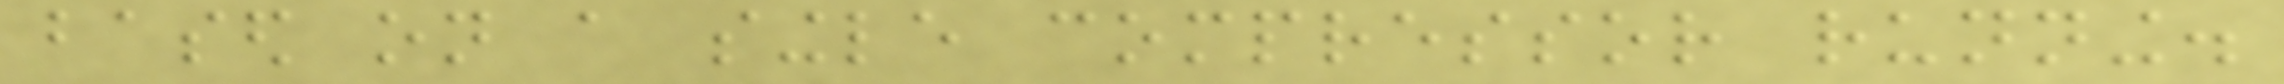based on a single compressor running.
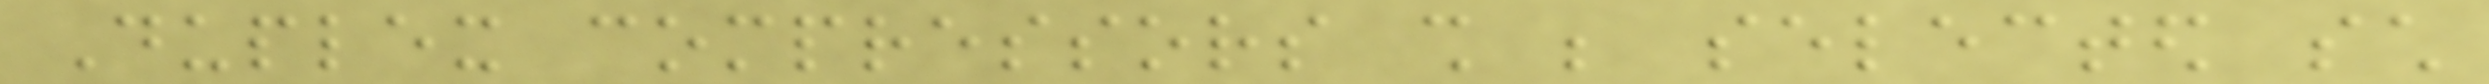Duplex compressors shall be selected such
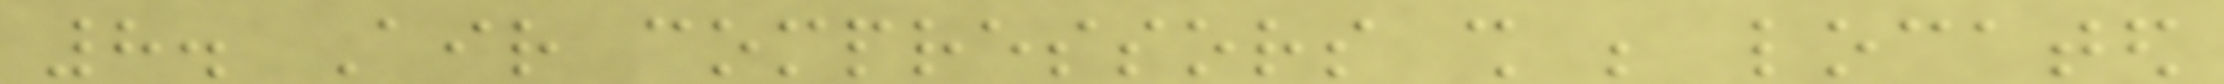8. Air compressors shall be located
